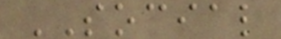SOCIAL
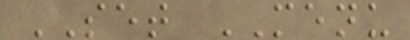SET MENU
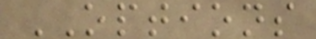OPTIONS
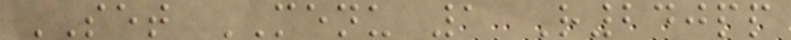SET MENU 1 R240pp
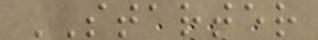STARTER
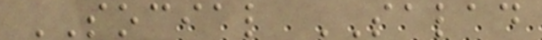SOCIAL SALAD
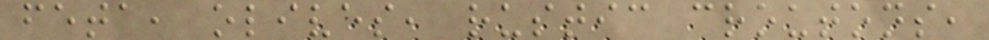feta, olives, rustic croutons,
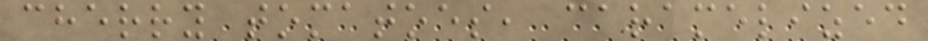cherry tomatoes, caramelized
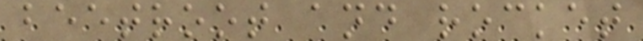beetroot and rocket
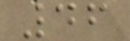46
